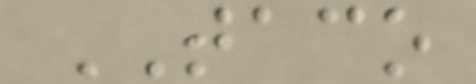TACO
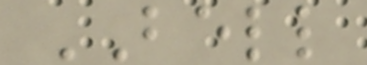BELL
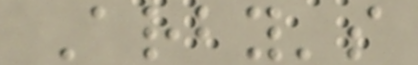Arby's
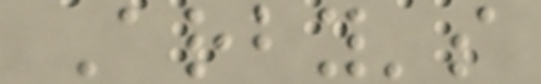Arby's
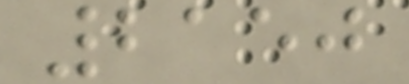2150
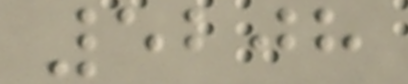5208
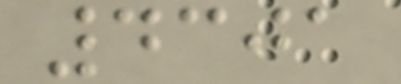4301
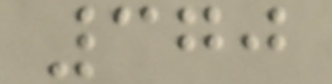370
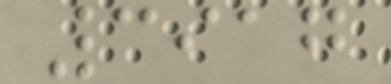3917
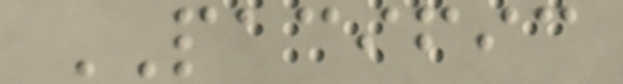PACIFIC
